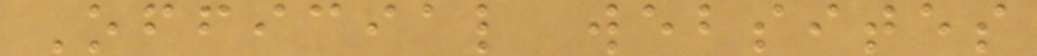Official websites
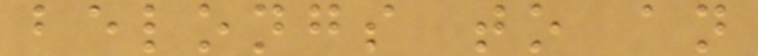belongs to an
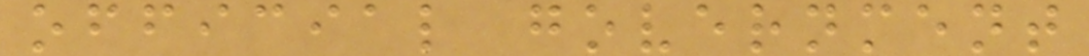official government
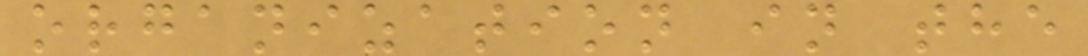organization in the
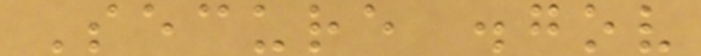Secure .gov
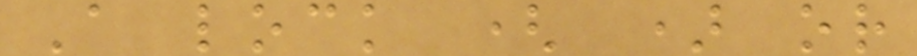A lock ( ) or
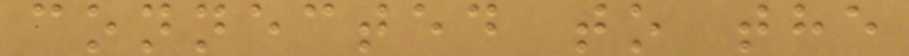connected to the
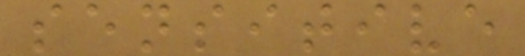sensitive
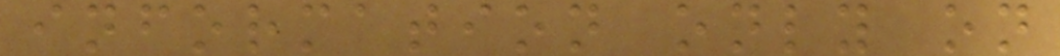information only on
